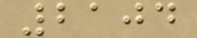2104
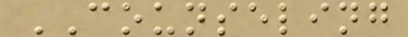COUNSELING
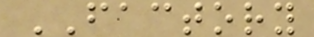FACTORY
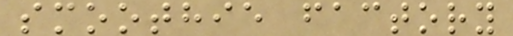smoothie factory
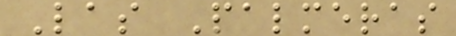Las Palmeras
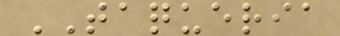TAQUERIA
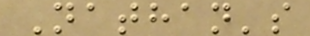Nathan's
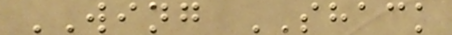WING SHACK
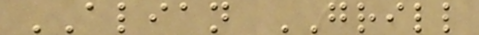ALIAN GRILL
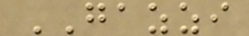GAZZI
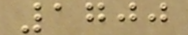1700
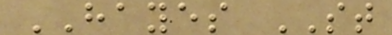HAYES ST
